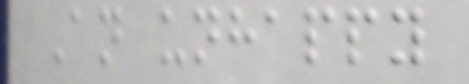An unhappy
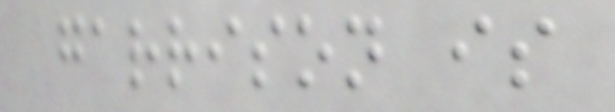garrison is
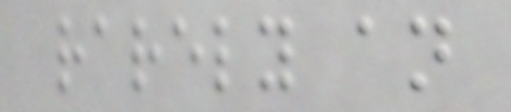rarely an
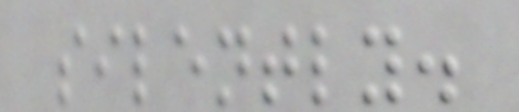silently.
